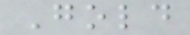Gold
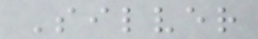Silver
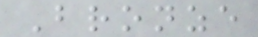Bronze
